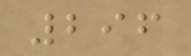296
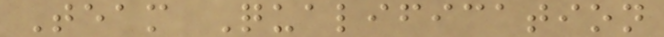Team Qualification
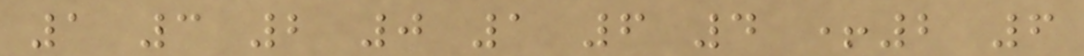1 3 2 0 1 6 4 +2 6
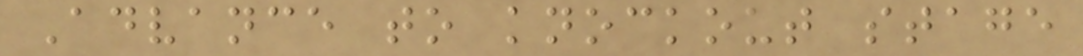Advance to knockout stage
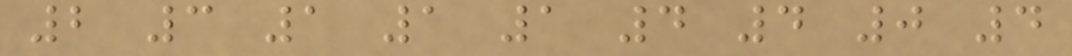2 3 1 1 1 4 4 0 4
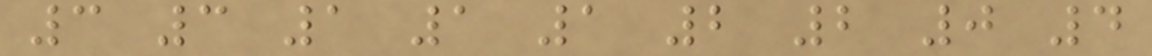3 3 1 1 1 2 2 0 4
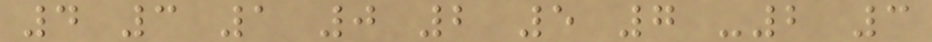4 3 1 0 2 5 7 -2 3
